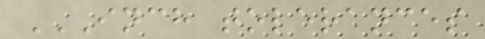INCH TOLERANCES
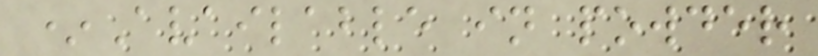*Available in powder
